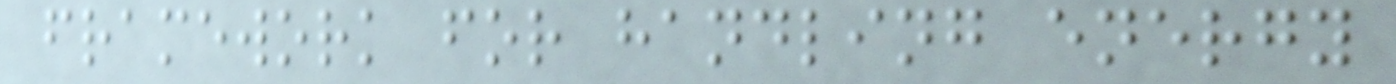framework for handling energy
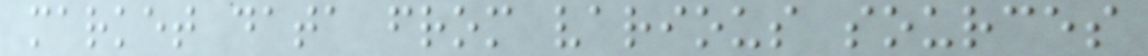market data from various sources
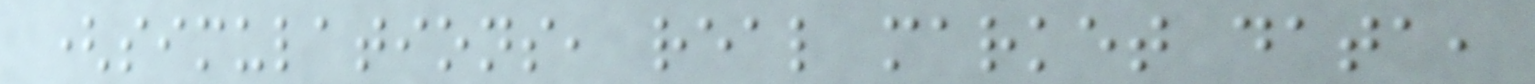(simulations, real market data,
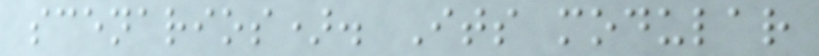scenarios). Its modular
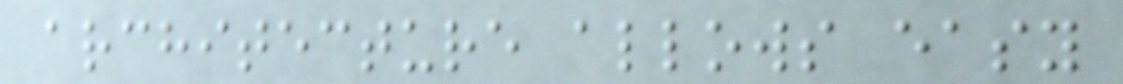architecture allows easy
